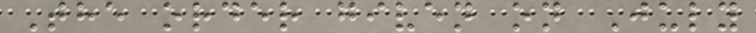The order given on July
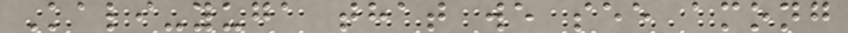Kali-yuga that we see among
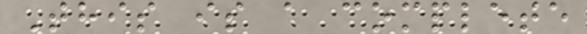This is a complete
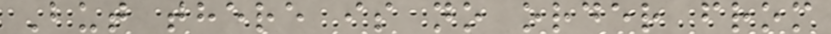But there is no order from
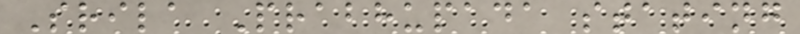Srila Prabhupada stating
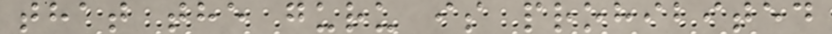that the guru is prohibited
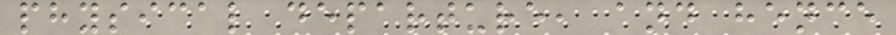physical departure, and hence
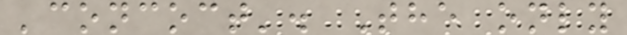'concoct'. The only
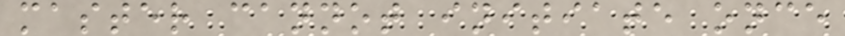master cannot initiate once
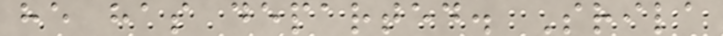he has departed. Srila
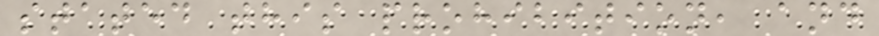stated this prohibition, and
